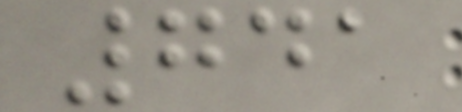741
